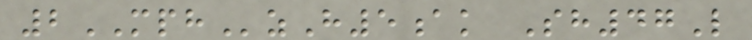2MPHzH5ak Sh47L
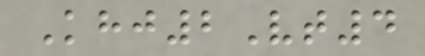Khj2Vt4
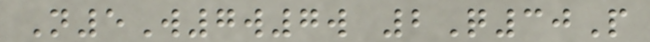N5W7w7w 2Q30P
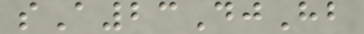sA23DjHb
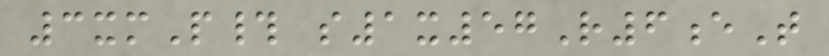3xmP# s1x57R6eT
